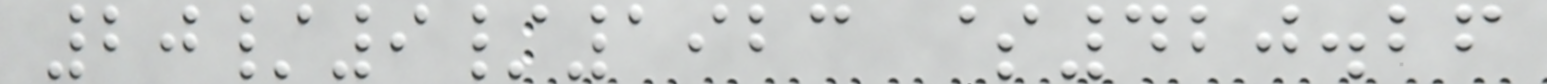20/9/1923 $420.26
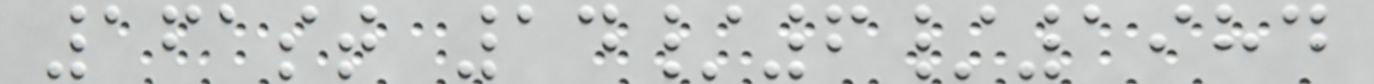161st 14/6/1984
